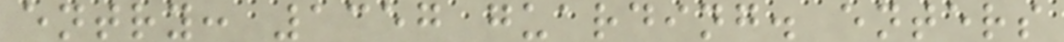entry: 1357 guarding. enters
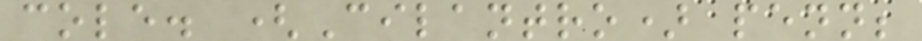cole. (Cilantro) penn;
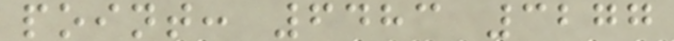point: 6483 3277
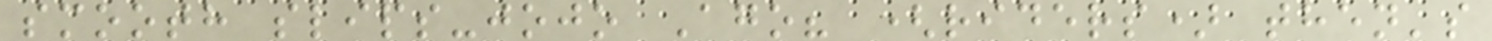smooth slips-jojo Ago? (riders) then's
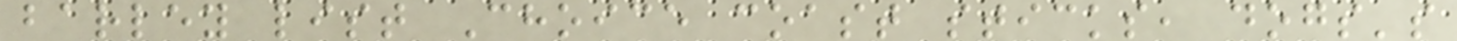barley list Choice coast sticks, dogs's
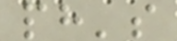ph's
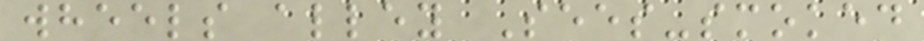wheels alley Sees-smoked
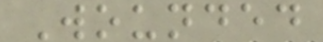Wounded
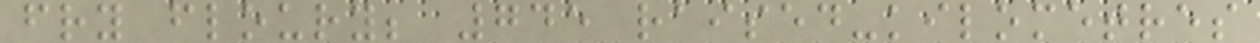fry floury; 745 raised-kilometres
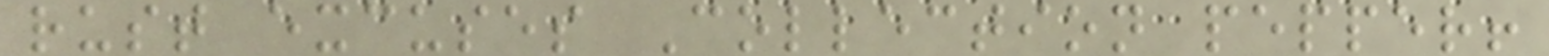rust excuses Collection pepper!
